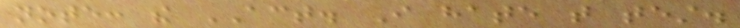note: the ACT. I hate that test.
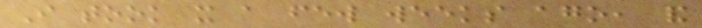I took it a few weeks ago, and
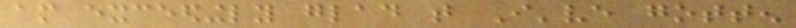am exceedingly glad that I've gotten
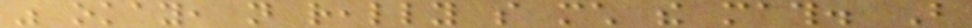was okay, not really so much the math. But
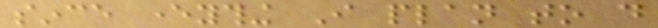since everything I plan to do
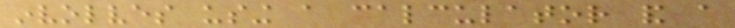involves using a calculator and a
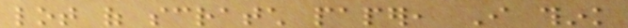lot of scratch paper, I think
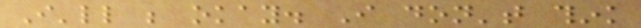I'll be okay. I don't think
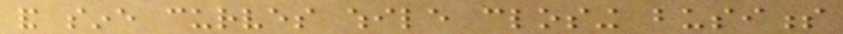and sine curves while closing business
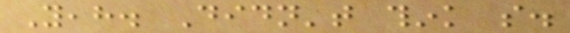Yeah. Didn't think so.
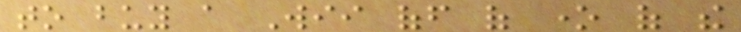to buy a Wii off of one of the
